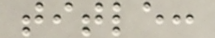title:
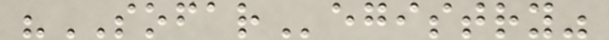"SOFARegistry"
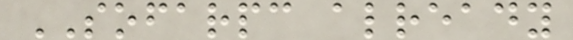SOFARPC already
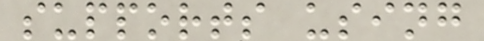supports using
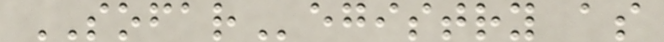SOFARegistry as
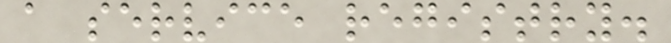a service registry.
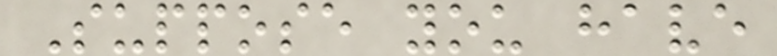Suppose you have
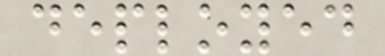deployed
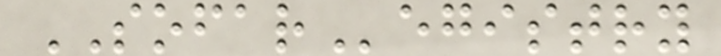SOFARegistry
